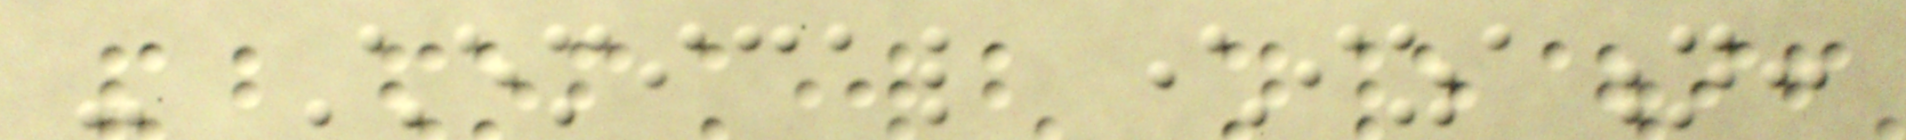- Chemical characterization:
